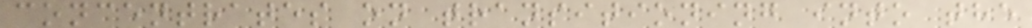concentrates on transitioning into the
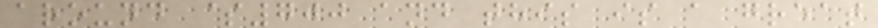around $700 and this is a great
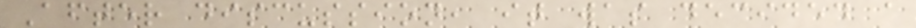After discussion, it was decided a
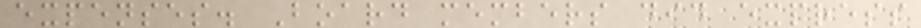expenses. Board members did express
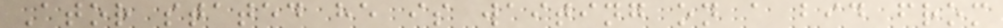Ator stated he is waiting on a bid from
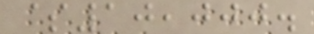$10,000.
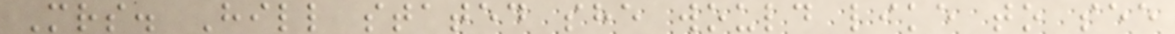Mrs. Hill stated she would like to see
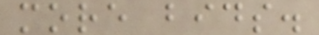more bids.
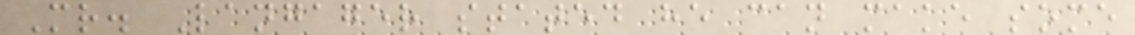Mr. Langager stated he can make some
